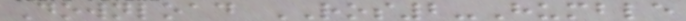Download ROS2-Humble
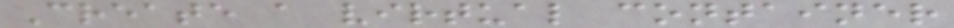Create a virtual container
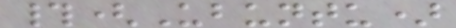#(Ubuntu)
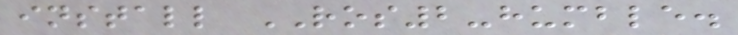install ROS2-humble.
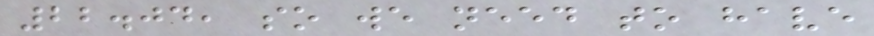22.04, so we need to have
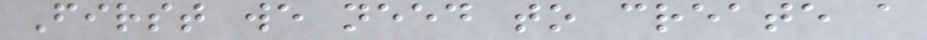First we need to create a
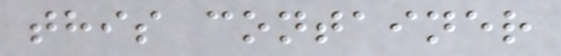this container
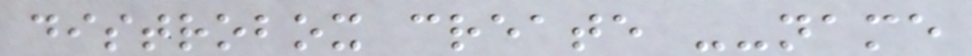distrobox create --name
